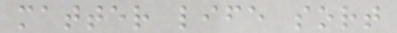matter life sort
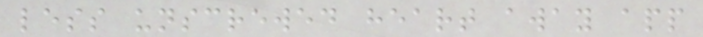less unscrewed heart away app
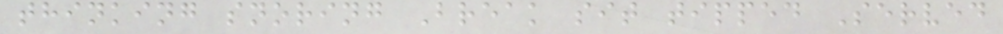thinking snoring Break sit tipped Served
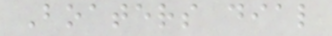Boaters dial
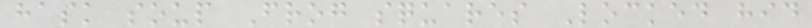hask soup Frog squares Locked hid
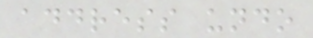address undo
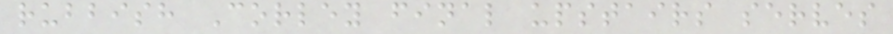rubbish Corley final upstairs serves
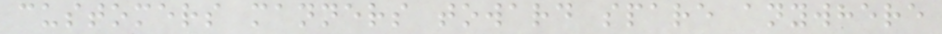customers manners toward spare anywhere
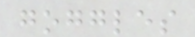goggles
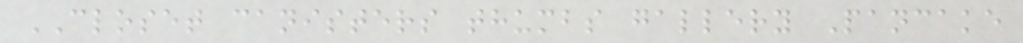CLOSET canisters thumbs gallery Pancake
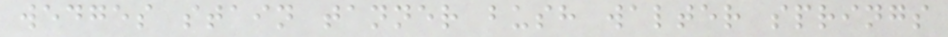wedges stain tanner bush walter springs
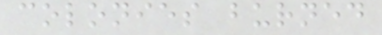colonies burned
